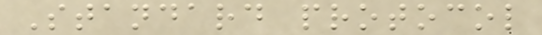Standard protocol
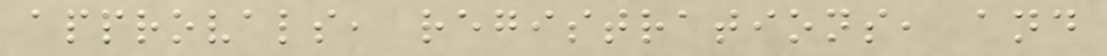approvals, registrations, and
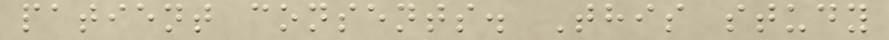patient consents. This study
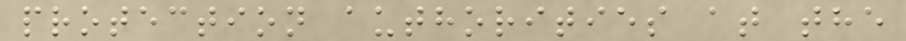protection authorities at the
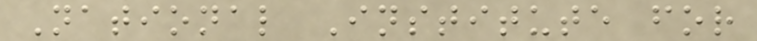National Institute for
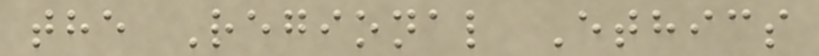the Regional Ethics
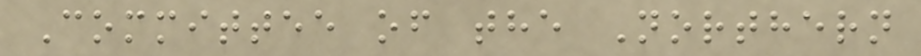Committee of the Northern
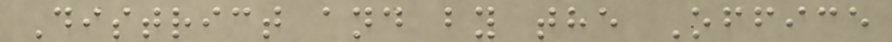District and by the Office
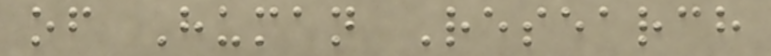of Human Research
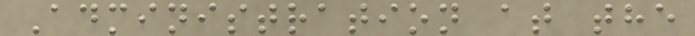Administration at the
